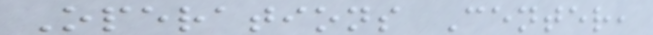Operations Center,
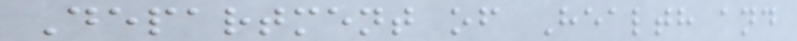Department of Health and
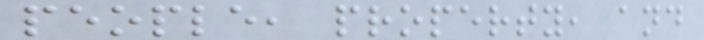people, property, and
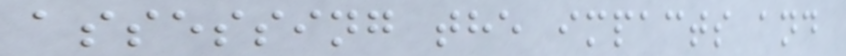assessing the impacts and
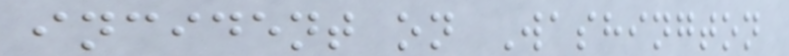incident on Washington
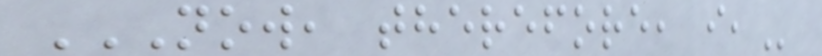NOW, THEREFORE, I,
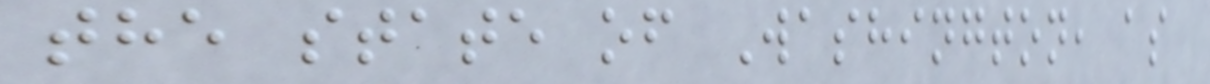the state of Washington, as
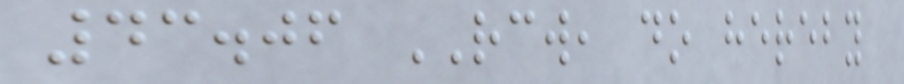43.06 RCW, do hereby
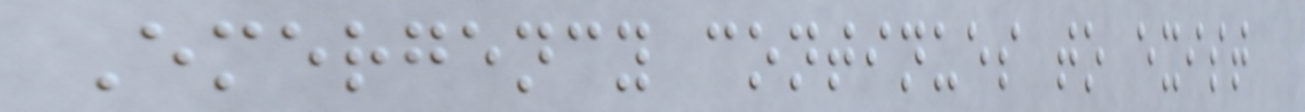Emergency continues to exist
